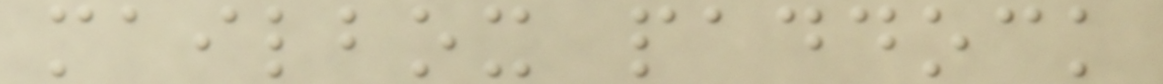mailbox paddock
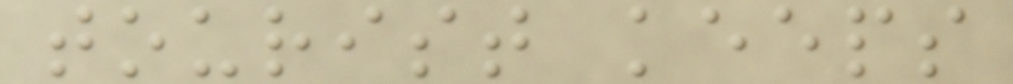tourist keeps
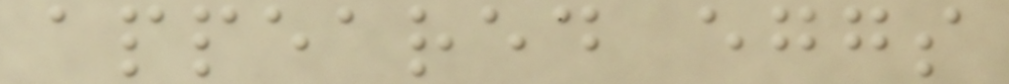appeared eggs
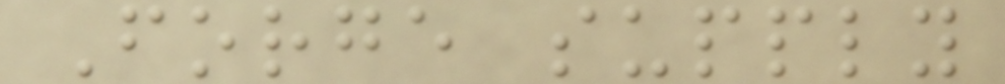Forge supply
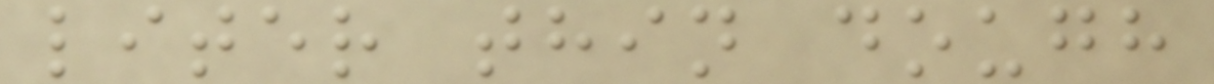liter thin dough
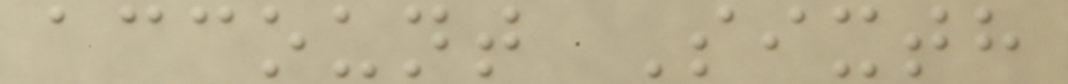account Sixth
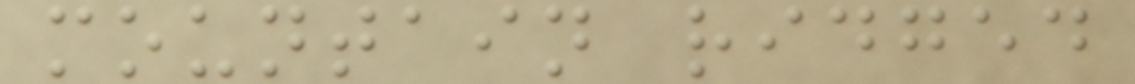mountain ridged
